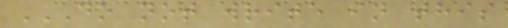DO NOT WRITE IN THIS
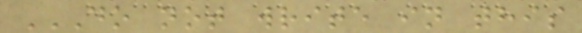DO NOT WRITE IN THIS
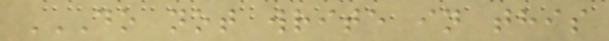DO NOT WRITE IN THIS
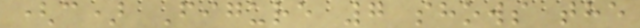(c) Figure 7 shows the
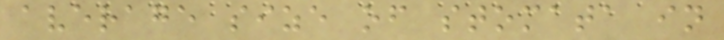average size of stomata in
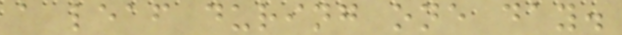a leaf during one day.
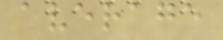average
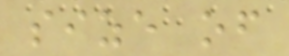size of
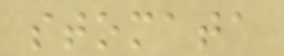stomata
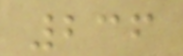236
